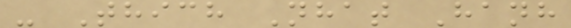- Thich Nhat Hanh
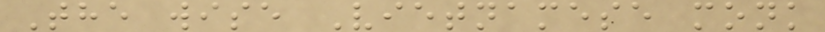The wise Vietnamese monk
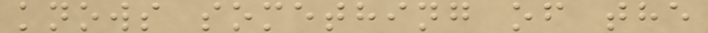knows something of the
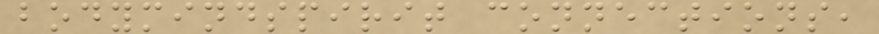bodymindspirit connections,
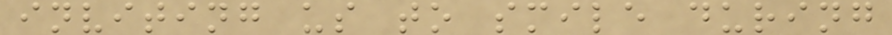inviting us to smile during
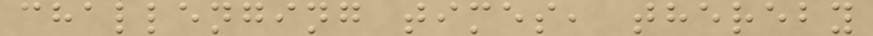challenging times, thereby
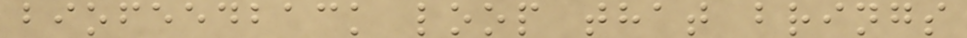biofeedback loop that brings
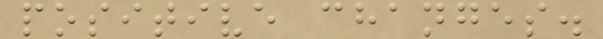positive changes.
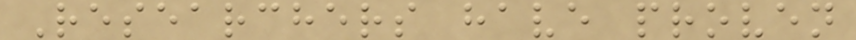Researchers have proven
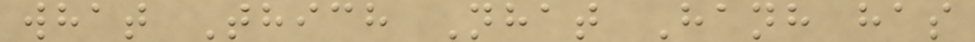what Thich Nhat Hanh has
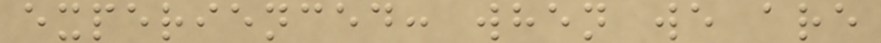experienced: when we are
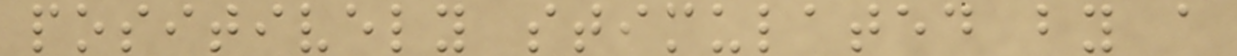positively stimulated by a
